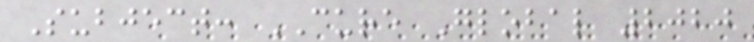Subject: CURE Global 2020
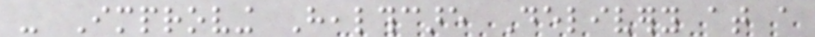- Improving Healthcare Delivery at a
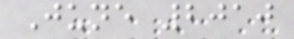June 2010
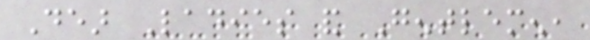Dear Ladies and Gentlemen,
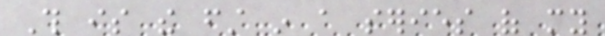This is the first in a series of my
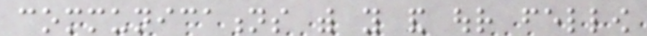communications with you and our fellow
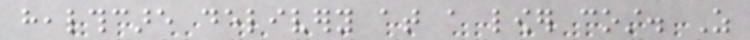healthcare delivery at a lower cost. As
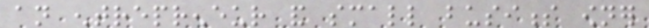an entrepreneur and small business owner
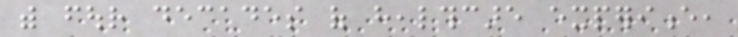with four decades of healthcare experience,
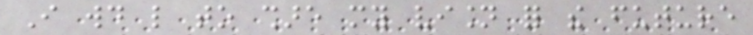I would like to share my vision for the future
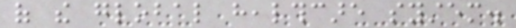of the global healthcare system.
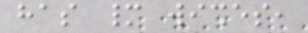has many wishes,
